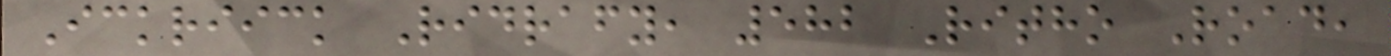Ickriick Ridrafy, 582 Ritho Road,
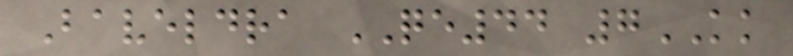Baveldra QE44 7KK
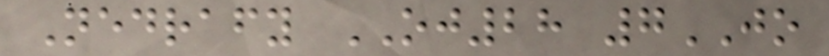Nedrafy OJ28 7JO
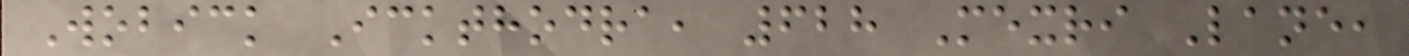Wobick Ickthodra, 628 Mexri Lane,
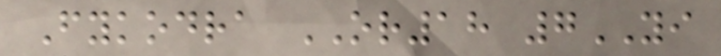Fykodra OR18 7YI
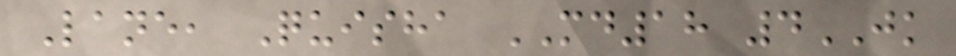Lane, Quisha MD18 4JK
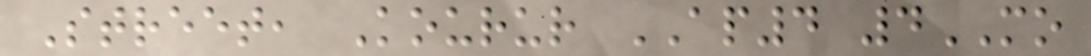Street, Kourur AP4 4MO
